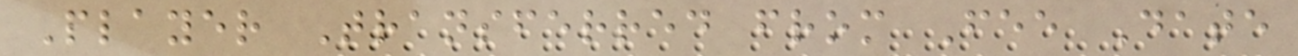Player Transferred from Fee Date
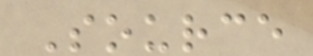Source
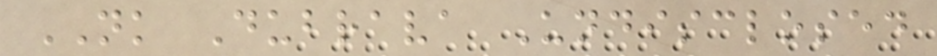NK Dubrava Undisclosed
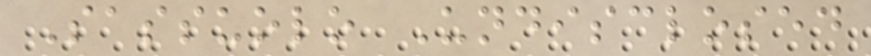Sassuolo Undisclosed
